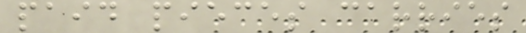paid pieces carries
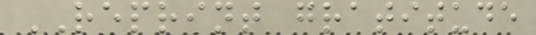REPRINT gratitude
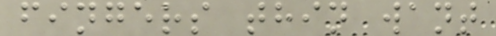fingers thin want
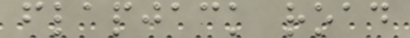flapjack road
